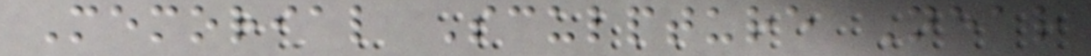Memorial Sculpture Near
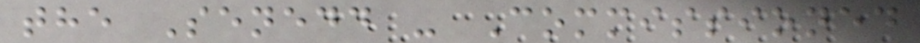the Senedd - Commissioned
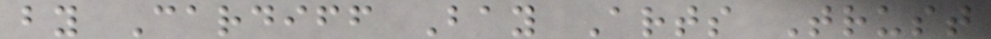by Cardiff Bay Arts Trust
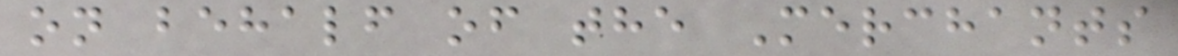on behalf of the Merchants
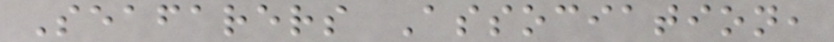Seafarers Association,
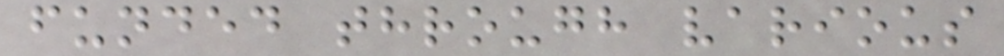funded through various
